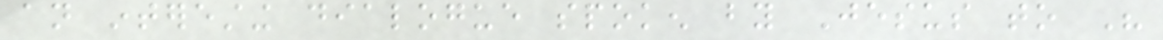an interesting dialogue spoken by Jesus to His
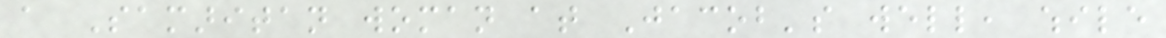a Samaritan woman at Jacob's well, while
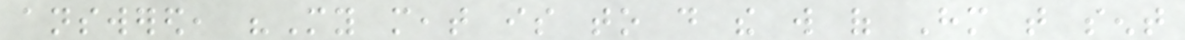answered, "My meat is to do the will of Him that sent
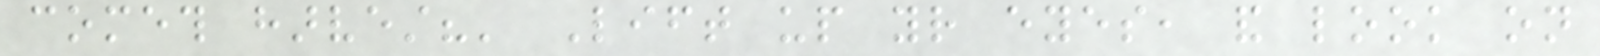cometh harvest?' Lift up your eyes, and look on
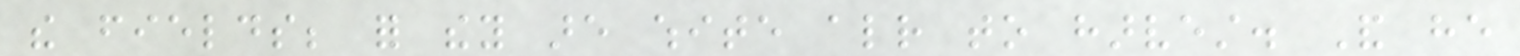the fields; for they are white already to harvest. And he
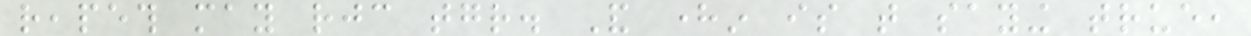reapeth may rejoice together. And herein is that saying true,
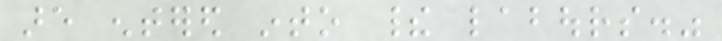are entered into their labours."
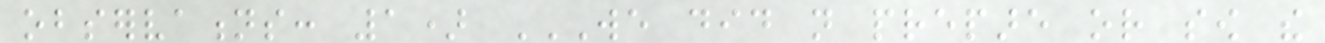observations: 1) WE DID NOT PREPARE OR SOW THE
